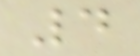4
